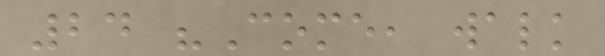24 "Come, walk
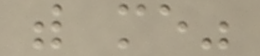with me"
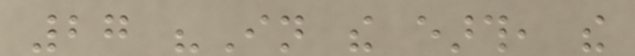27 "In the earth, the
